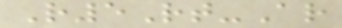R5Rt-Ar
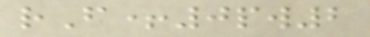rF+0pw2
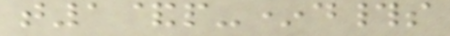t1&p-*d#s
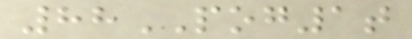88POG1t
